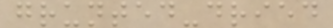grunted-dried
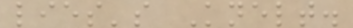lies's Knelt.
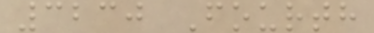3230 Fourth
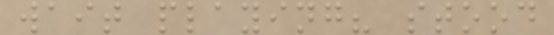wait playing? stood
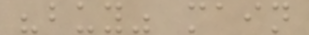"buy" main
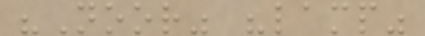"Noor" "lamp"
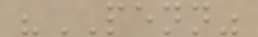"PENN"
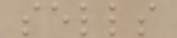sells
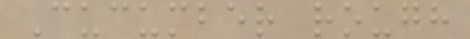Cucumber rough
